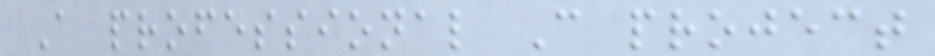A professional C project
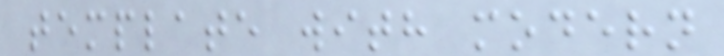template with modern
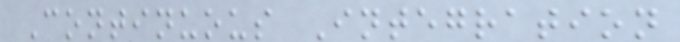Continuous Integration
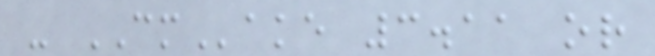- CMake 3.11 or
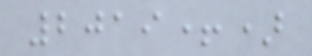2019+)
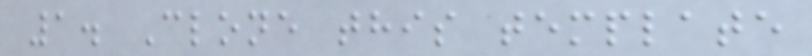1. Clone this template
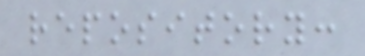repository:
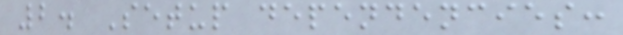2. Setup dependencies:
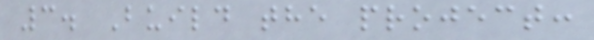3. Build the project:
